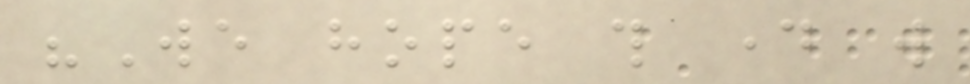"We hope this day will
